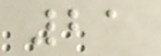21
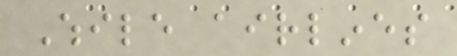While airlines
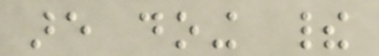are doing their
